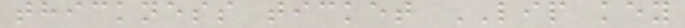thickness ticket LIP key
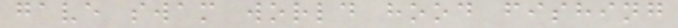gave swam world hood fishing
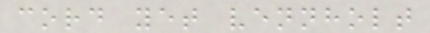cord yet vennholt
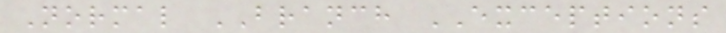Normal BRANCH EXCEPTIONS
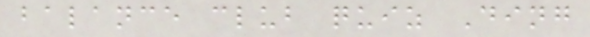balance club quiz Ding
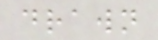drawn
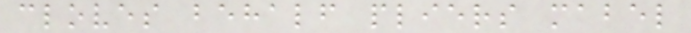cloves behalf pliers mabel
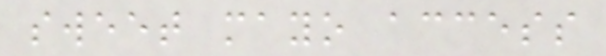sweet mayo access
